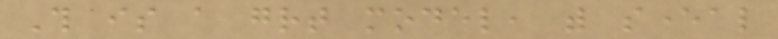This is a great model, with several
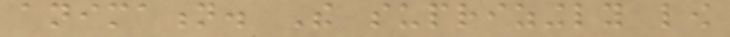animation. The suprizingly low
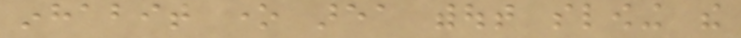inhabit one area without slowing the
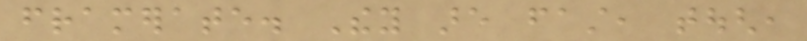framerate. They are fast, tough,
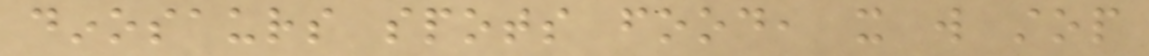dinosaurs spots food, it will stop
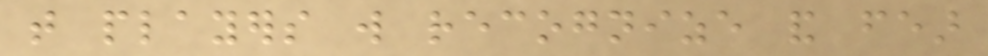that players will recognize and fear
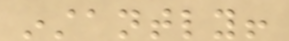instantly!
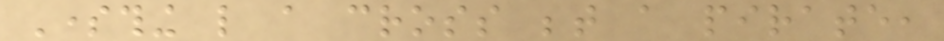Something like a cross between a pirate,
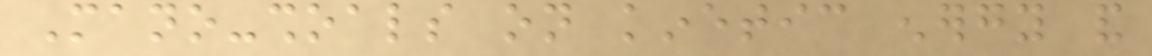Mano-shoals on kinetic energy and
